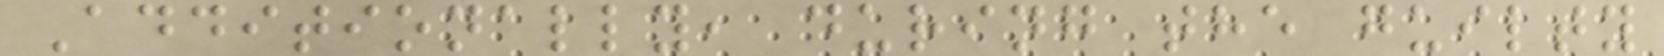Additionally, during the guilty
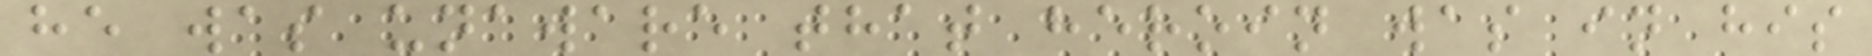he was unaware that heroin was in his
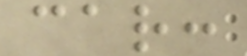car:
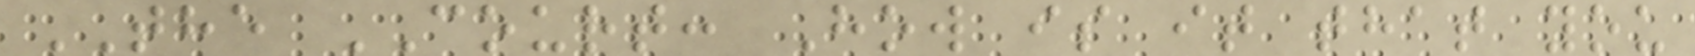THE COURT: How is it that you
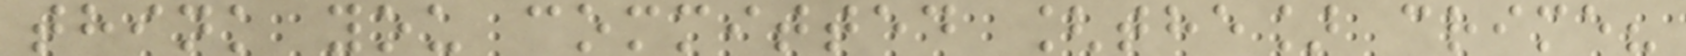think you committed [the] crime?
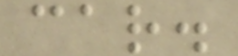car.
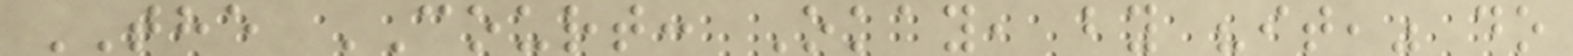THE COURT: Okay, by "it," do
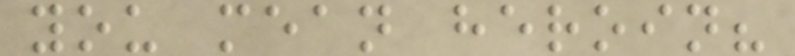you mean heroin?
